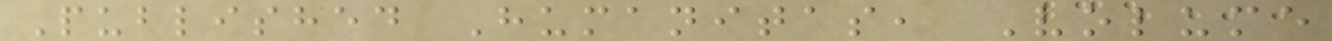Published Humanitas, Volume
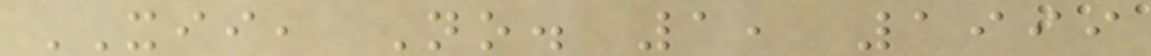XII, No. 1, 1999
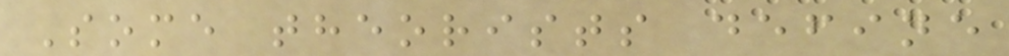Some theorists define
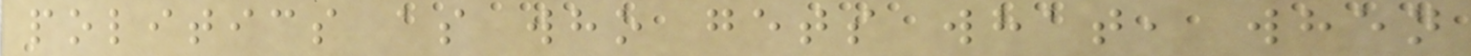politics as who gets what, when
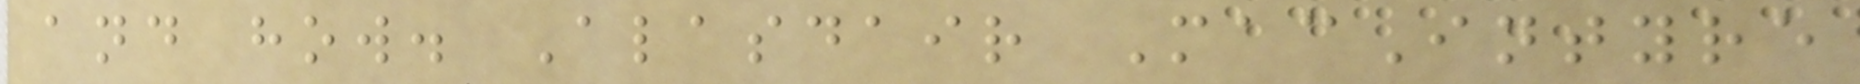and how. Alasdair MacIntyre
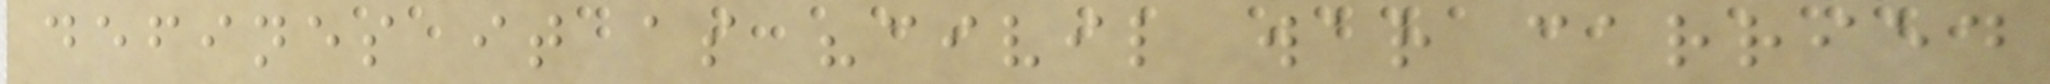defines it as "civil war carried
